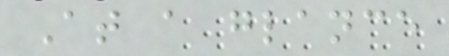At a glance
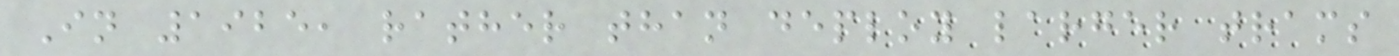In 1925, rather than deploy larger trams
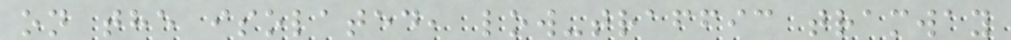on the isolated, low-traffic tramway
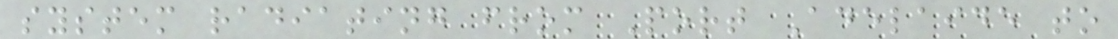system radiating from Port Adelaide to
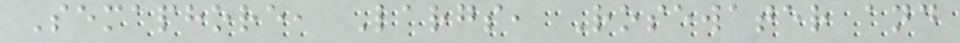Semaphore, Largs, Rosewater and
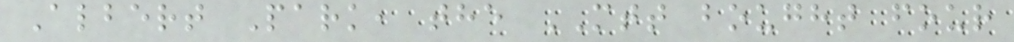Albert Park, the MTT bought four
